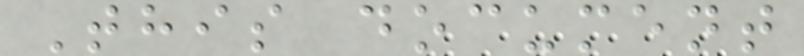This document
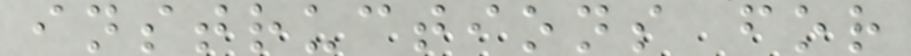instructions for
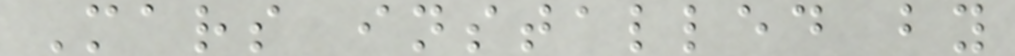Mars installed by
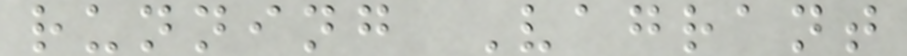running Vagrant
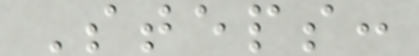Steps:
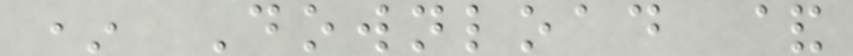* Download &
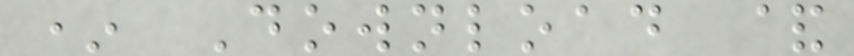* Download &
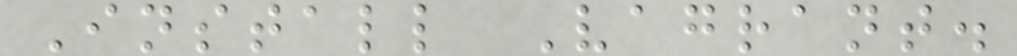Install Vagrant.
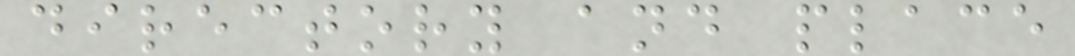directory and place
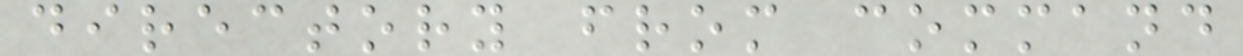directory from command
